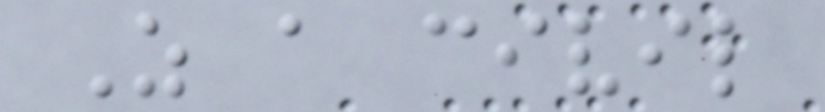As a civil
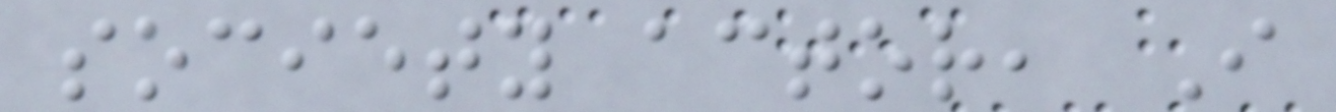society actor, I
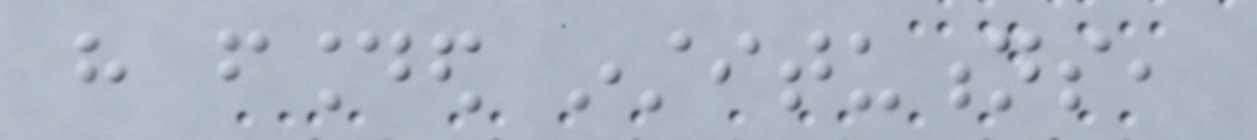have founded institutions,
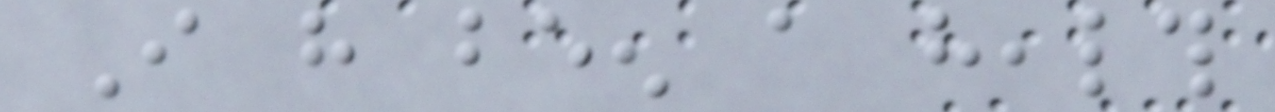I have been a health
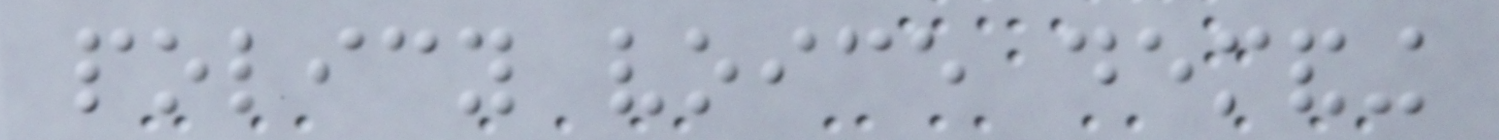policy voice demanding
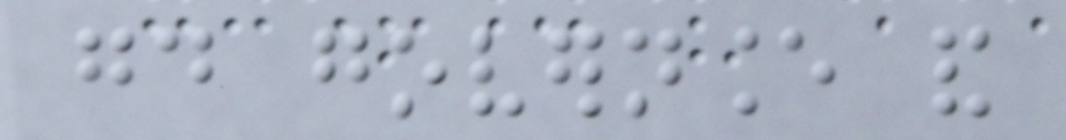good governance and
